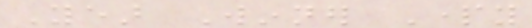Year Winner Party
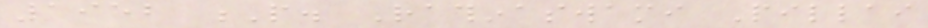1952 P. Rathinaswami Pillai
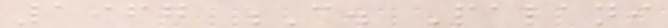1967 C. Palani
